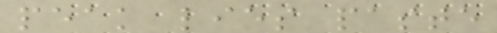peak lies paste
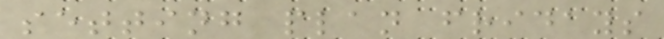setting plan fridays
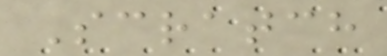Scratch
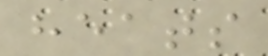heats
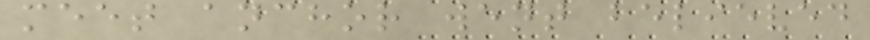meet anchor went believed
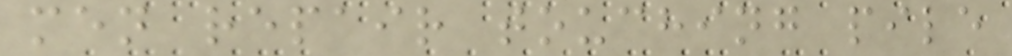men repair touching pile
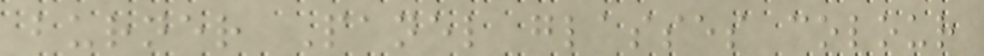burner Panel glasses colour
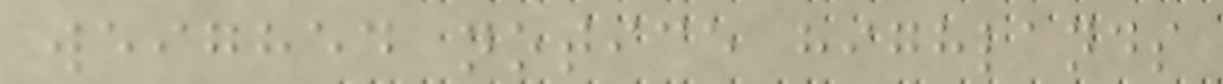weighed notice highlands
